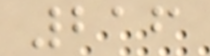216
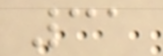31
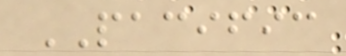PACIFIC
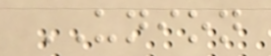UNION
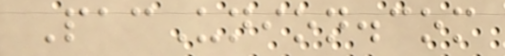PacUnion.com
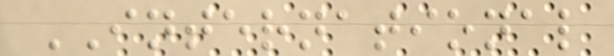INTERNATIONAL
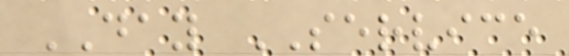DAY SERVICE
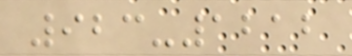923-1212
